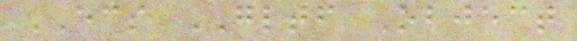ECS GLTF Object
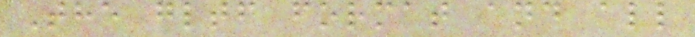The gltf format and all
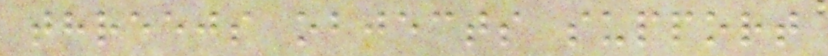threejs objects support
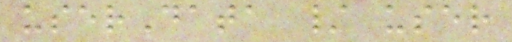userData / user
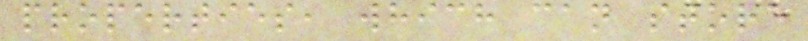properties, which can store
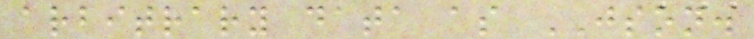arbitrary data as JSON.
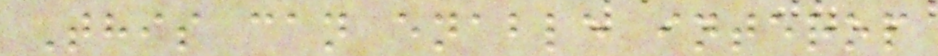This can enable interop
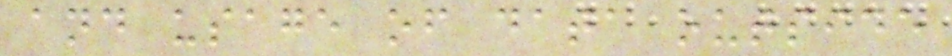and usage of data outside
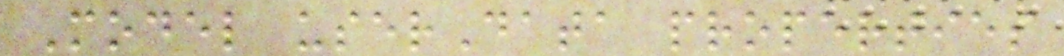Model userData properties
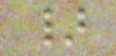}
